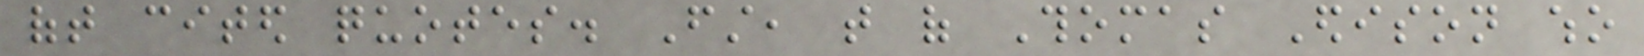oft cited quotes. First, that of Thomas Edison who
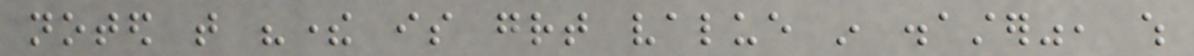noted that "there is great value in disaster", which
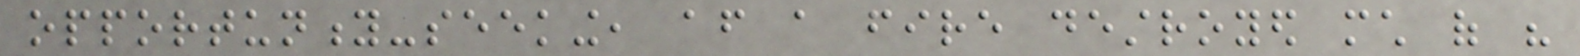opportunity-seeking, after a fire destroyed much of his
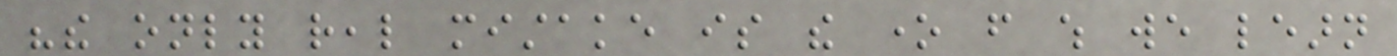"the only real mistake is the one from which we learn
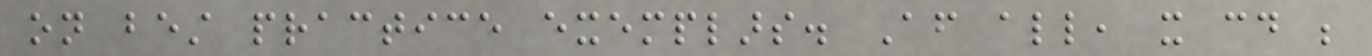on best practice exemplars. After all, it could be
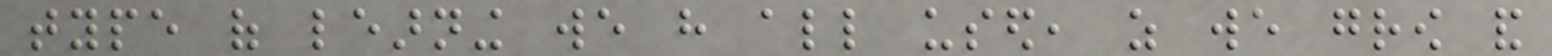type of learning we have all used, as we grow and
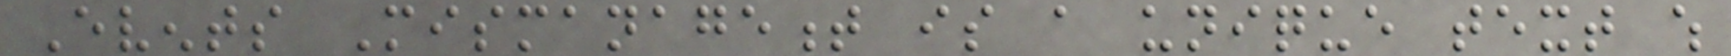Events Mismanagement is a unique text which
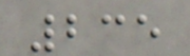235
